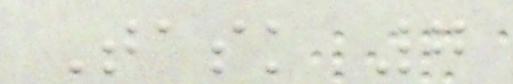Task 7
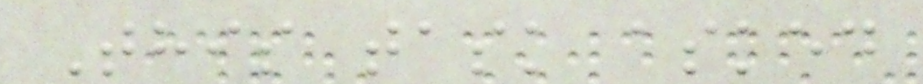This task asked
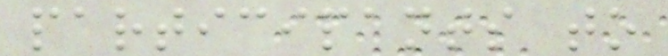participants to
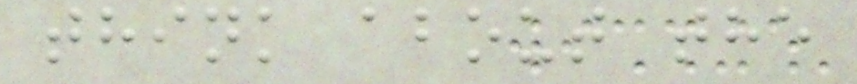think about the
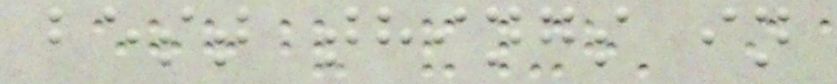best things in
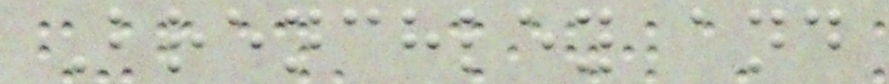Brenchley and
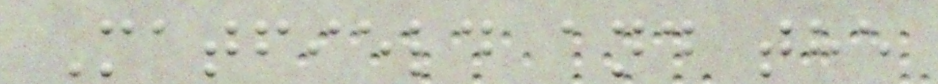Matfield and the
